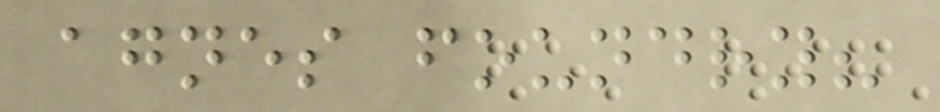agnes foundry?
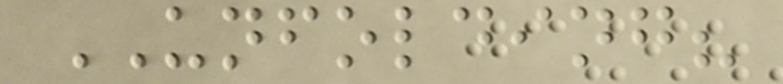UNFOLDING?
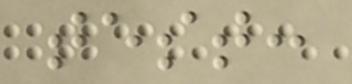test:
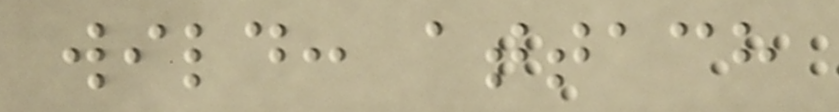wild: attach
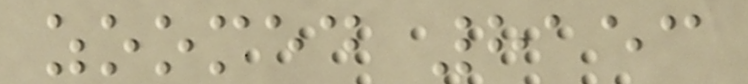zoomed 8153
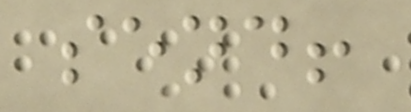send!
